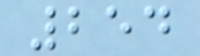254
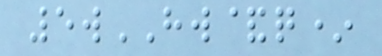5wHW&q*
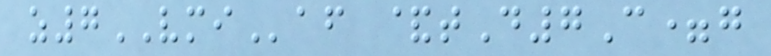z7VMIaf &tD7C=g
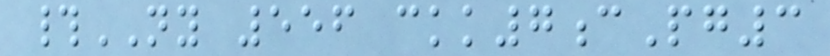#NY 556 ckk7cPg3
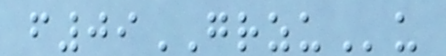f09GRZUu
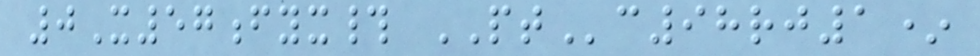0X57fyx# PTc98rj1*
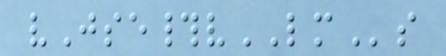vJse#vLMs
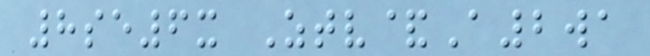8se6x Ztv&A2wa
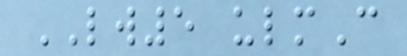LW5 ulmC
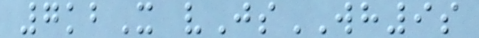7kbX vJsWH9s
